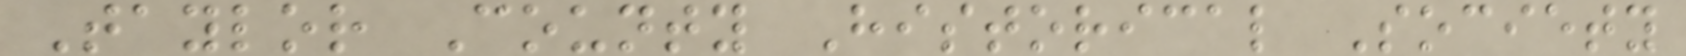Taylor County Historical Society
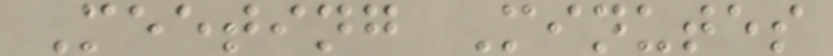Meeting Minutes
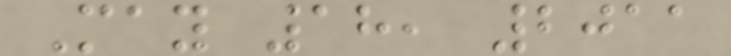May 18, 2011
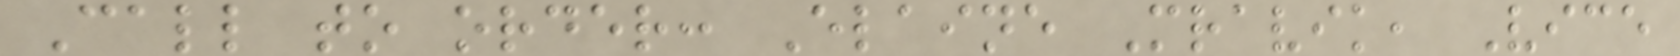Call to order: Elaine Mravik, Vice
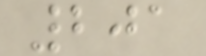201
